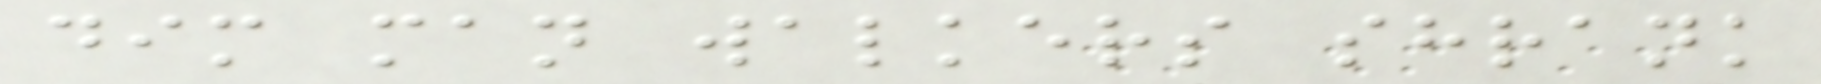dim man walkers shrank
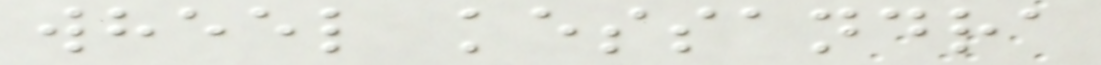wheel kessandra
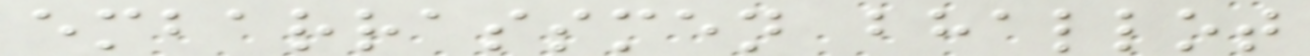embarrassmen bhallot
